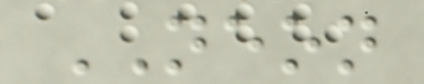NEON
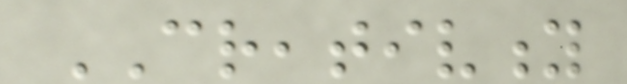CREATIVITY
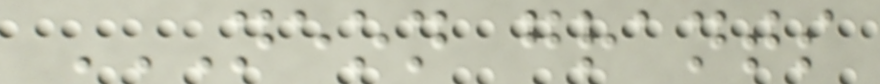NEON GRANTS
